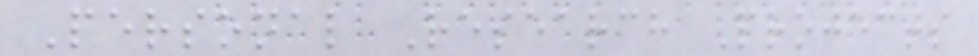Personal Research Projects
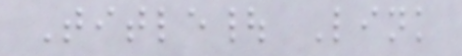Title| Link
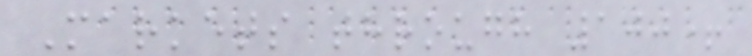Markets through 100+
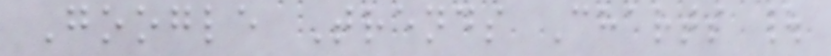Google Trends Charts |
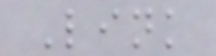Link
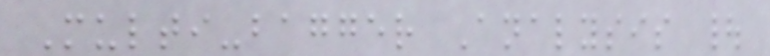Multi-bagger Analysis |
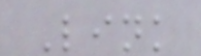Link
